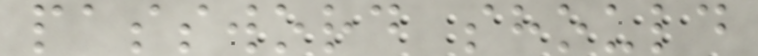password should
